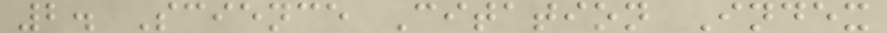2. Science Citation Index
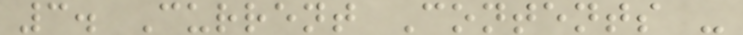3. Current Contents -
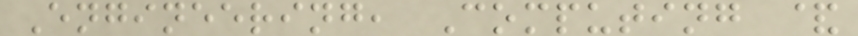Engineering, Computing &
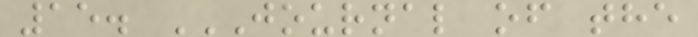15. JOURNAL OF THE
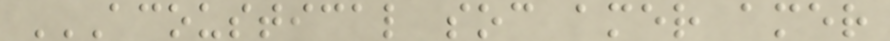ACOUSTICAL SOC AMER AMER
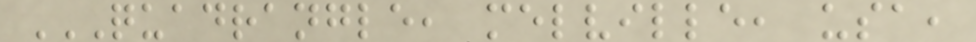QUADRANGLE, MELVILLE, USA,
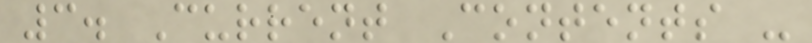3. Current Contents -
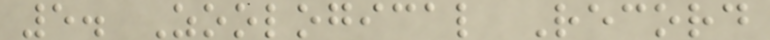5. Zoological Record
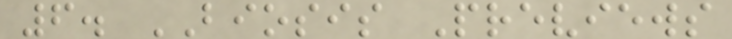6. BIOSIS Previews
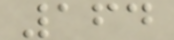164
